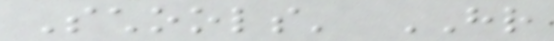Schools' HR
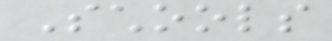Schools
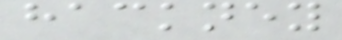hackney
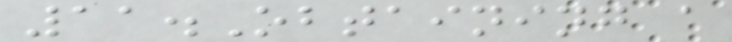11.Obtaining a
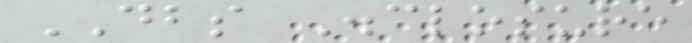DBS Disclosure
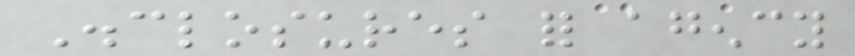Disclosures for agency
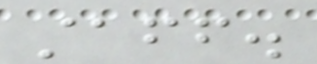staff.
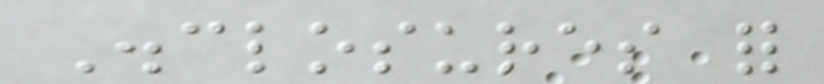Disclosures for
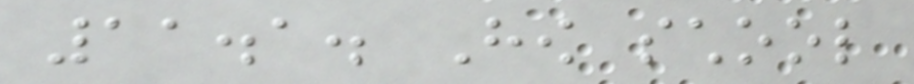11.1. How school
